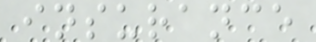insurance
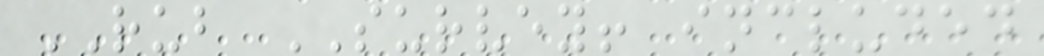RUB SURVEY! included
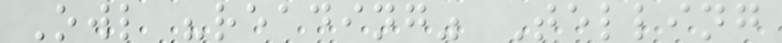Owl "reading" Telling
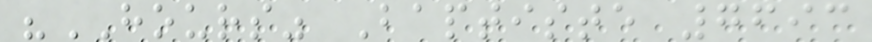"HOURS" Baptiste 7693
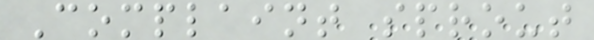Complaint sprout
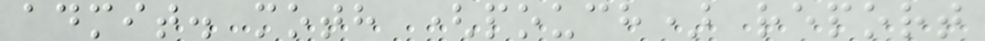admit. moth (pouch) report
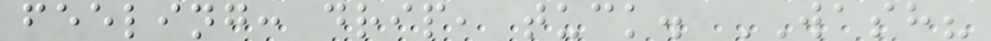feeling: drip, tuck. WASH?
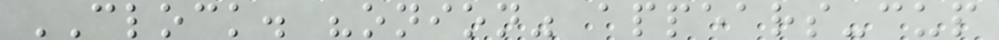CLOCK. "onion" appears-cup
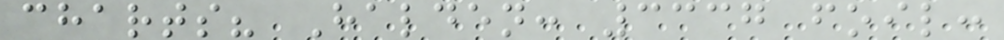charts? Halden: 3337 foil:
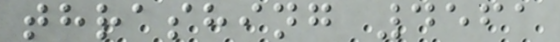thrashing 4561
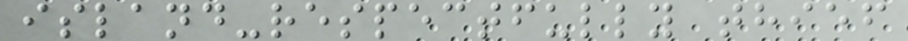island-respectfully thief
